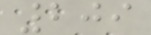209
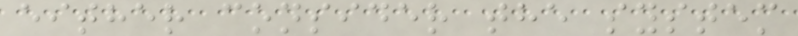either consider the system
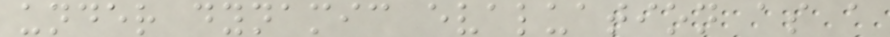under dynamic evaluation as a
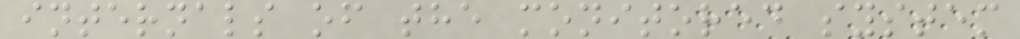internals of the monitored system
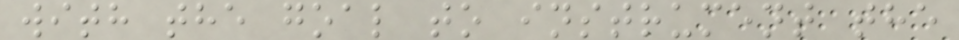with the goal to instrument the
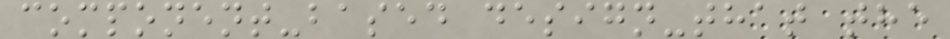component-based design-that the
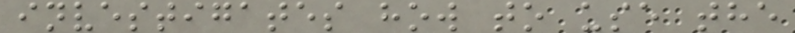investigates how to use the
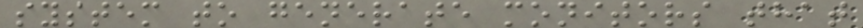system to generate monitors that
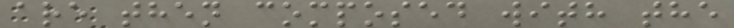are then composed with the
